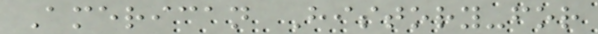American History-for
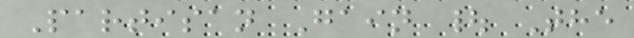Partisan Gain | The
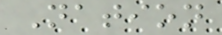Nation
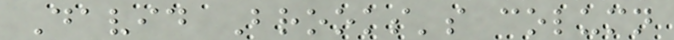David Brooks's column
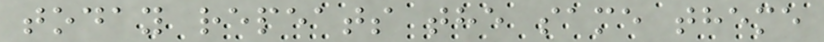today repeats the same theme
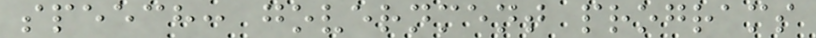speech: government programs
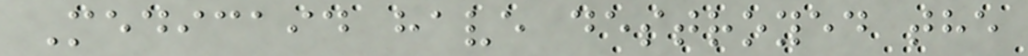Medicaid have destroyed the
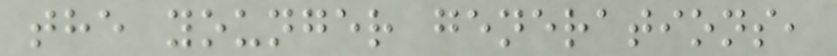the younger generations,
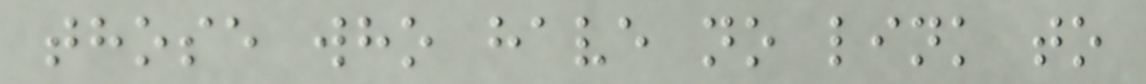those who have no link to
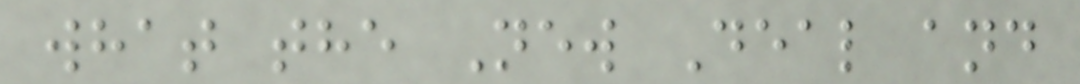what the New Deal and
